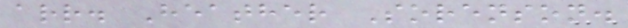arr. Heather Sorenson.
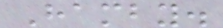Hamby.
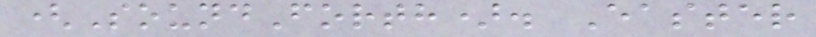(SoundForth). Easter
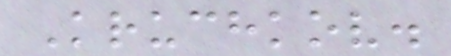Kruchkov.
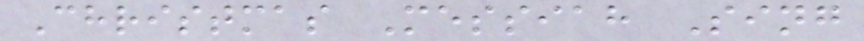Christmas Messiah Sing
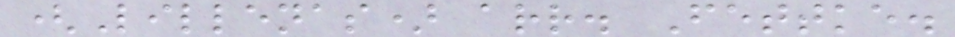(Lillenas) arr. Fettke.
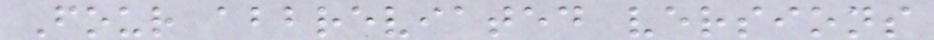Four abbreviated versions
